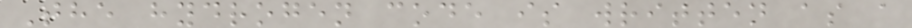The hydrogen code is written as a
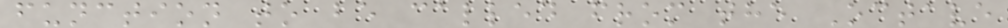function to be called from the Octave
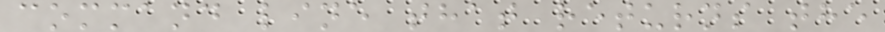command line that returns the
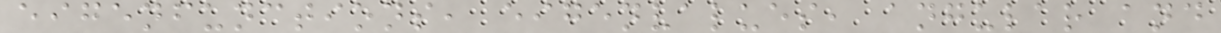eigenfunctions, eigenvalues, angular and
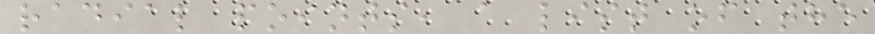radial points, a list of the
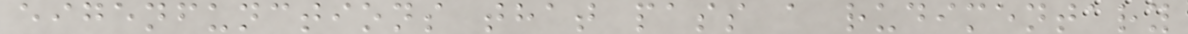eigenfunctions that pass a rudimentary
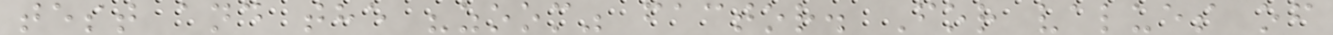test and the "zoom" factor. For values of
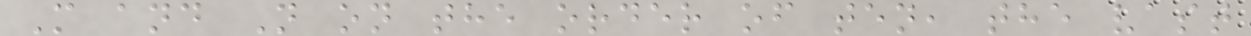M and N on the order of ten, the vast
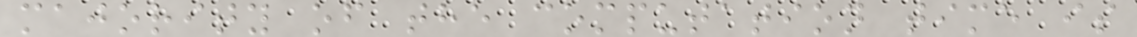majority of the computation time is
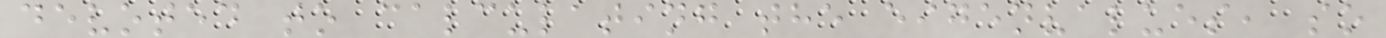devoted to calculating the eigenvalues, so
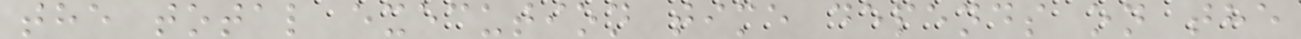the total execution time depends on the
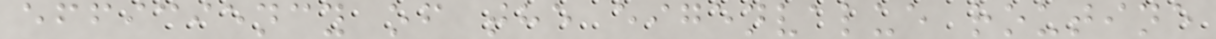efficiency of the eigenvalue routine
